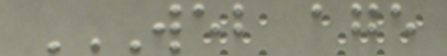WEB AGE
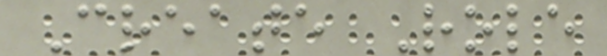Create Role
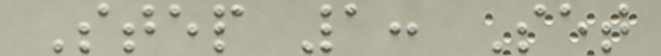Step 1: Set
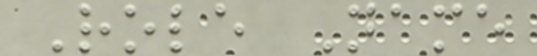Role Name
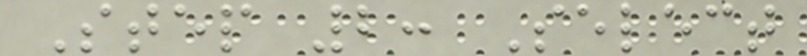Step 2: Select
